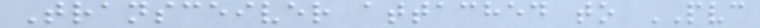Transceiver attached to PVC
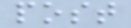post
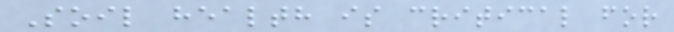Soil health is critical for
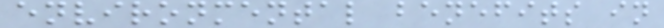environmental benefits in
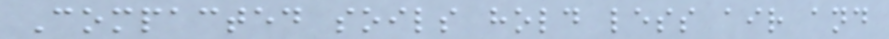Compacted soils hold less air and
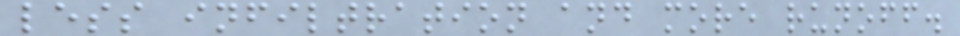less infiltration and more runoff.
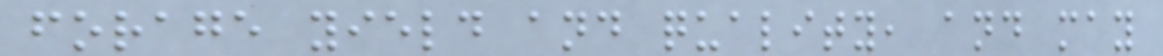forage yield and quality, and may
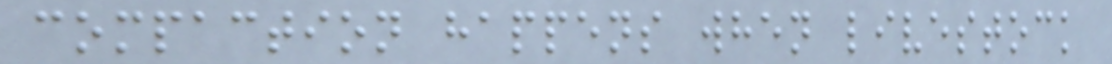compaction happens when livestock
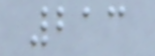213
